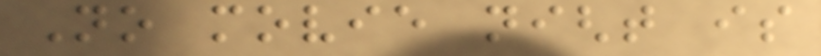No movie night is
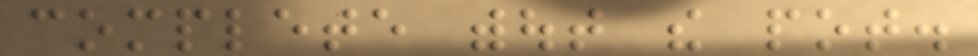complete without the pot.
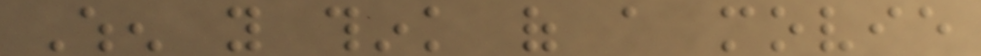When you think of a movie
